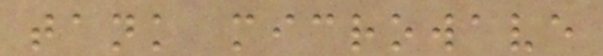tank microwave
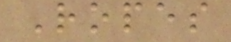Ropes
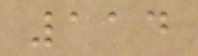114
